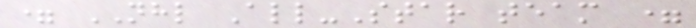= NHL All-Star team =
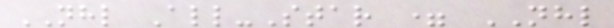NHL All-Star = NHL
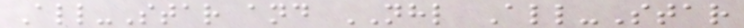All-Star and NHL All-Star
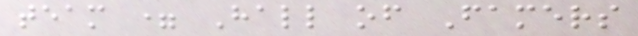team = Hall of Famers
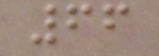66
